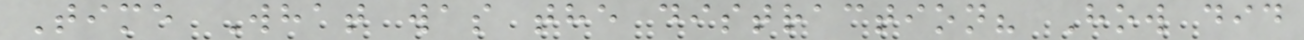Time What was the distraction? How did
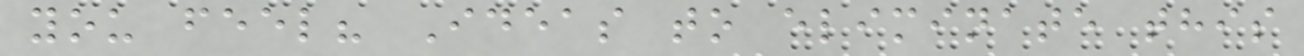you feel? Ideas to eliminate this
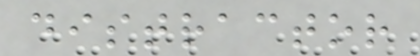distractor
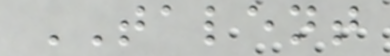TALENT
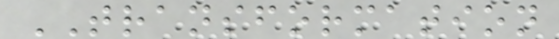TRANSFORMATION
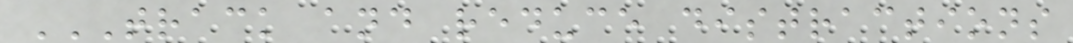TRACK AND REDUCE DISTRACTIONS
